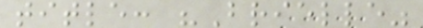title: "Brielle"
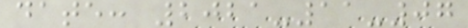date: 2021-11-07
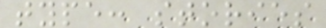type: stories
